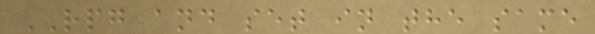RPG and set in the same
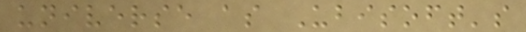universe as Ubisoft's
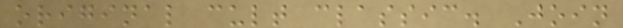original cult classic. Join
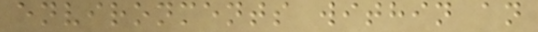environments within an
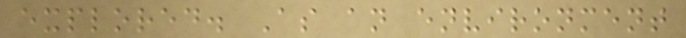explored. As an environment
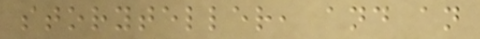storyteller, and an
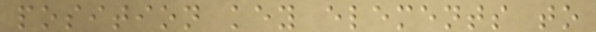position key elements to
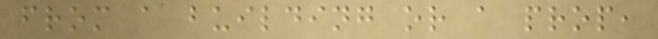from a building or a prop,
